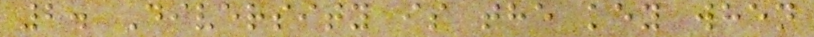2. Diversity is the key when
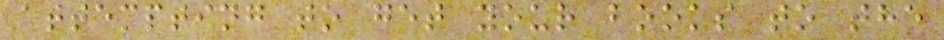attempting to get your books to the
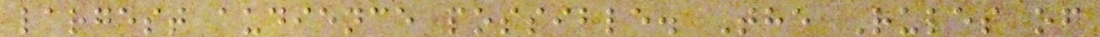largest audience possible. The Rules of
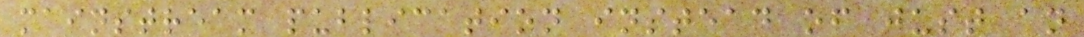mainstream publication instead of just an
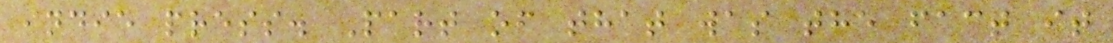indie press. Part of that was the fact it
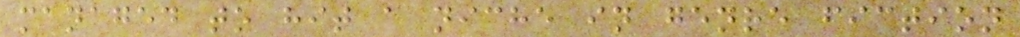managed to hit a niche in genre fiction
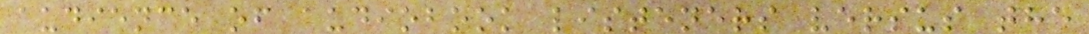audience of audiobook listeners versus the
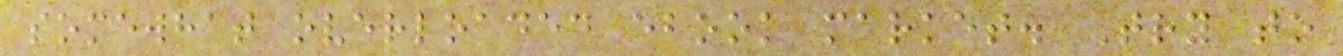somewhat overloaded ebook market. Try to
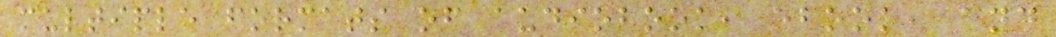multiple formats of audiobook, ebook, and
